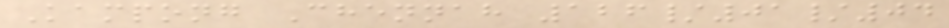Kampong Chennah 126/01/04
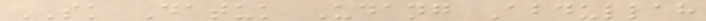SK Datuk Udang Abdullah
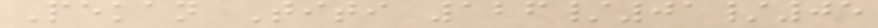Pekan Titi 126/01/05
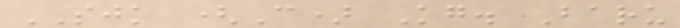SJK (C) Kg. Baru
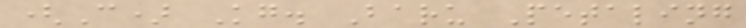(C) Kg. Baru Petaling
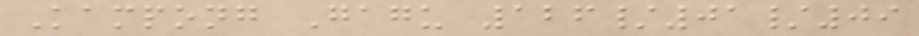Kampong Gagu 126/01/09
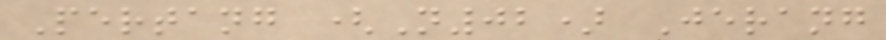Pertang (N02) Jerang
